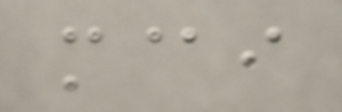m@i
